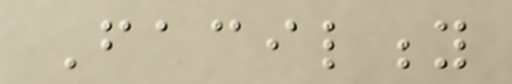Facility
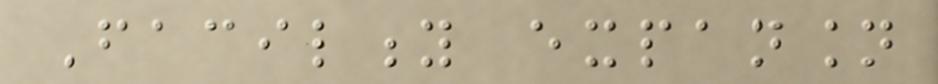Facility expansion
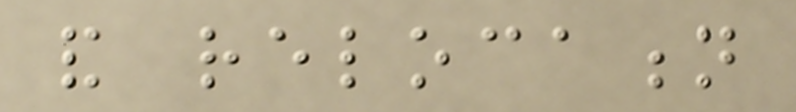and relocation
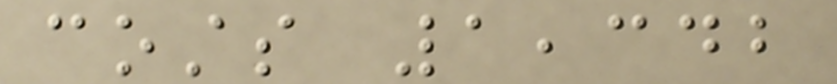costs 1,342
